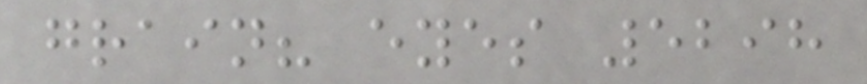grain? eyes 5298
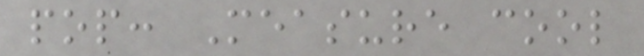pop: Measure cool
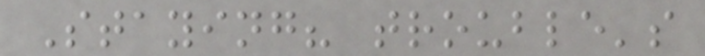Staying? trouble's
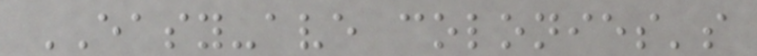EASY-ave colonies's
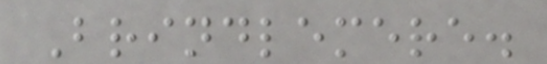Brindlemere.
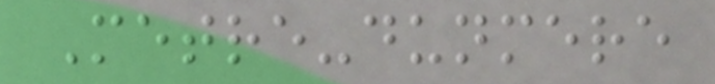Metre-dunmere
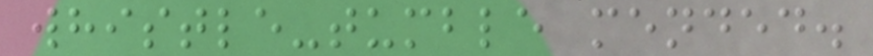whistle-tumble mended.
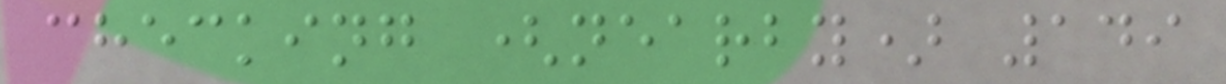checking (nearby) 149
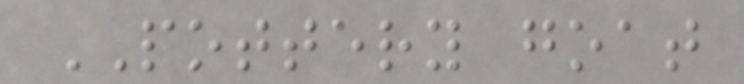POTTERY goat
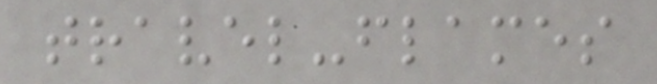travel-flames
